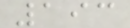193
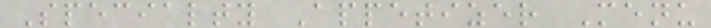Specialty Appetizer Menu
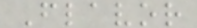Flavor
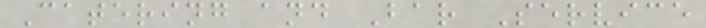Catering and Bar Service
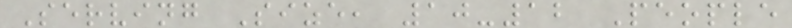Serving Size, 10-12 People
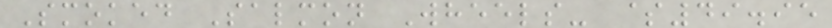Smoked Salmon Wheels- $49.95
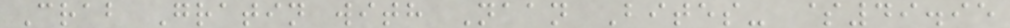Crab Gratin with Naan Bites- $49.95
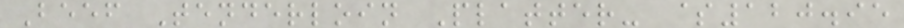Beef Tenderloin Platter- $120.95
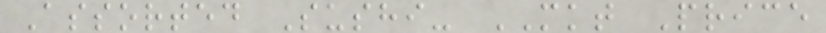Assorted Sushi- MKT Price
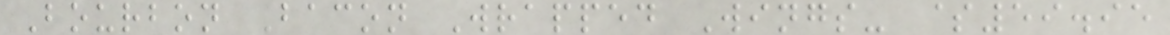Bourbon Bacon Wrapped Wings- $59.95
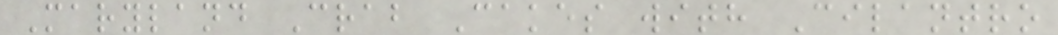Maryland Crab Cakes with Cilantro
